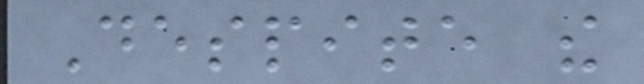Despite the
